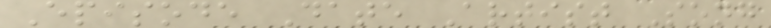Episode Date Artist Song
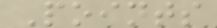Points
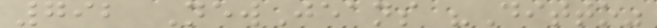792 NewJeans "Ditto"
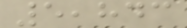5,843
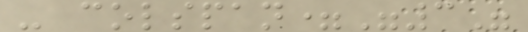- colspan="3"
